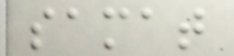samat
